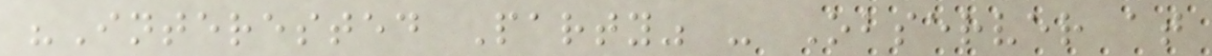"Interested Party" - Observer at
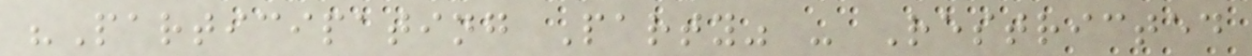"Participating Party" - Restricted
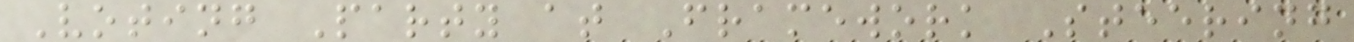Voting Party at Framework Steering
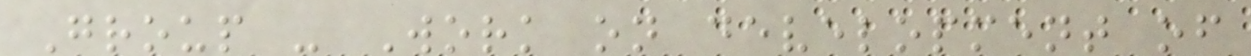Group - Work on development of
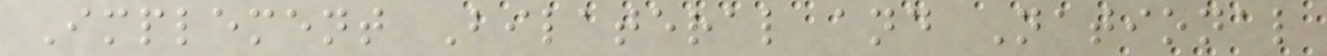Implement Bilateral and National
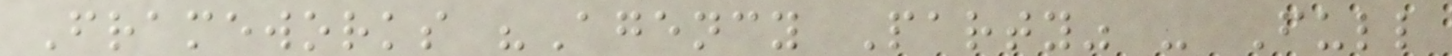Frameworks "Agency Party" - Full
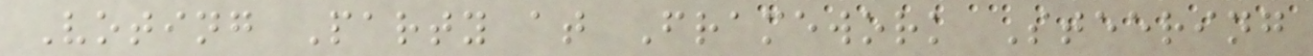Voting Party at Framework Steering
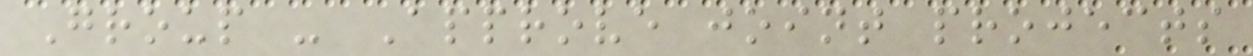Group - Approve joint projects
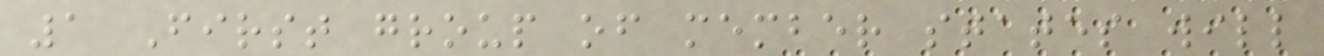1 First group of member states will
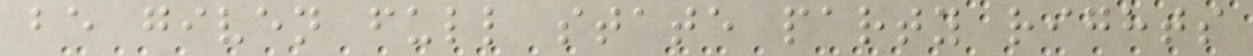be given full state party rights
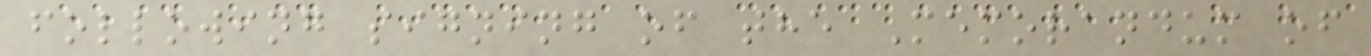following signing of the Memorandum of
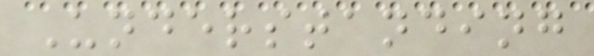Understanding
